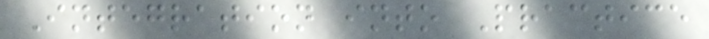Integration into Practice
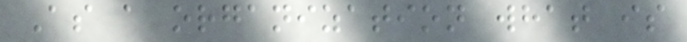As a organization what is
